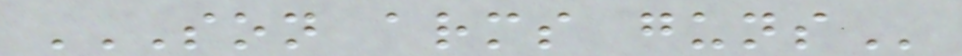SON ARMS GUNS
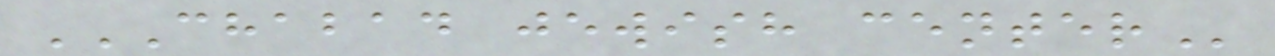CHABAD JEWISH CENTER
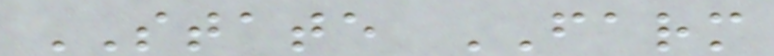STATE FARM
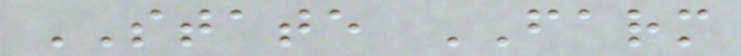STATE FARM
